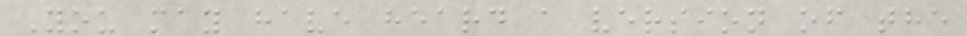You may have heard a version of the
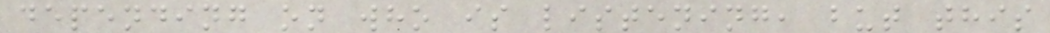depending on who is listening, but this
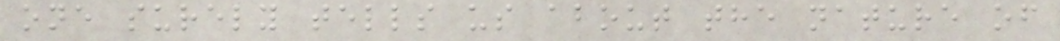one surely tells us about the nature of
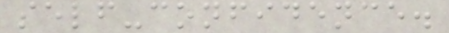self-confidence.
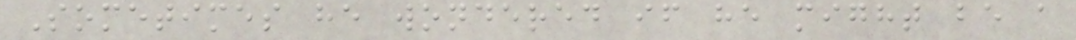Sometimes he wondered if he might be a
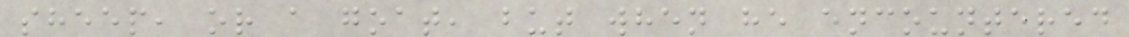sheep, or a goat, but when he encountered
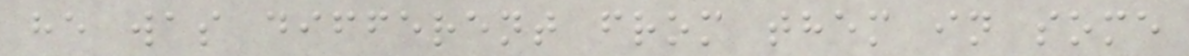he was different from them in some
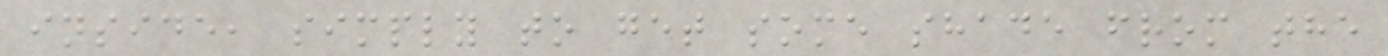inside, simply to get some shade from the
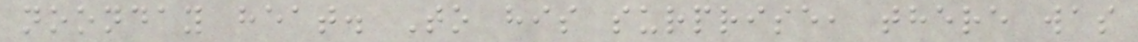noonday heat. To his surprise, there was
